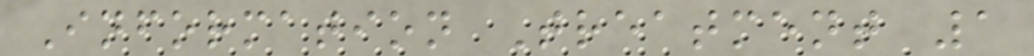Information Treatment 1
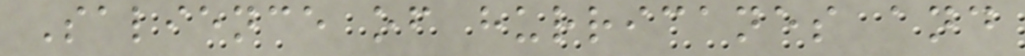Salience of hurricanes and
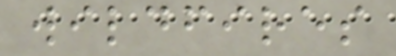wildfires
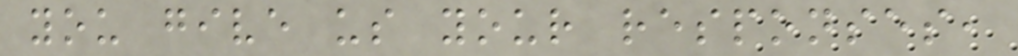you give us your responses,
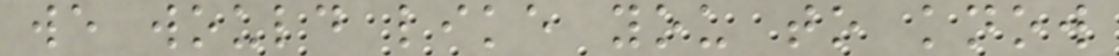we would like you to know
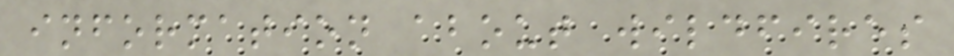information about wildfires
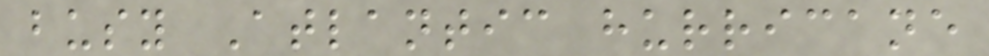busy Atlantic hurricane
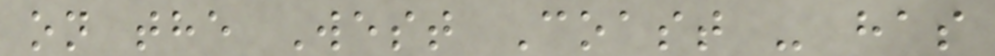on the West Coast - has
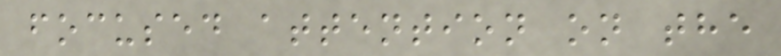focused attention on the
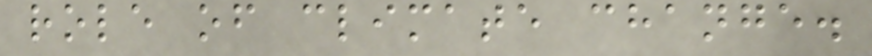role of climate change.
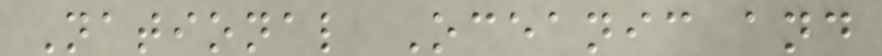National Oceanic and
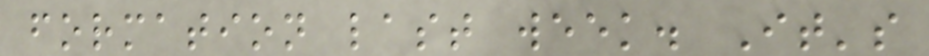formation last week. It's
